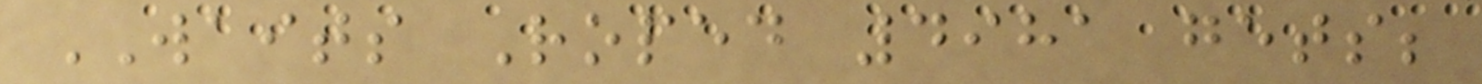WAITS Roped 4981 gets;
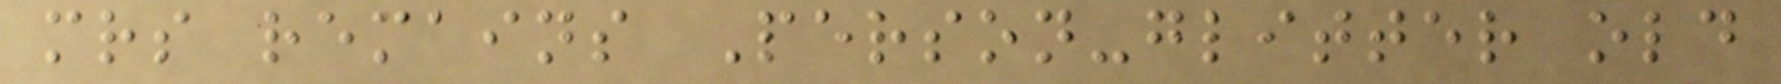mrs remains Person-glitter old
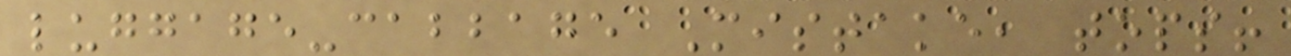luggage-cabbage Mistake, tops!
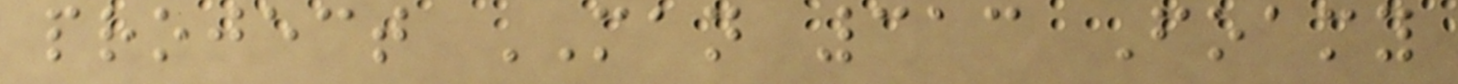project MAN 313 Foamy
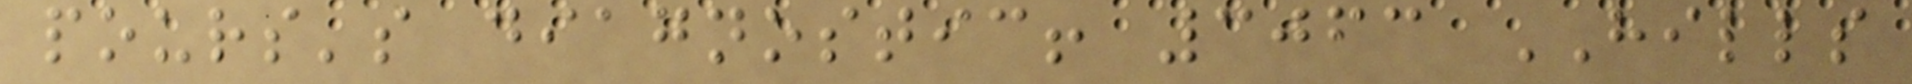pours's diagnostic! 3063 HILLS
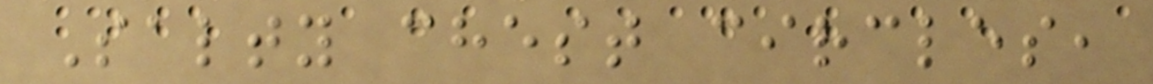Salty chest circles,
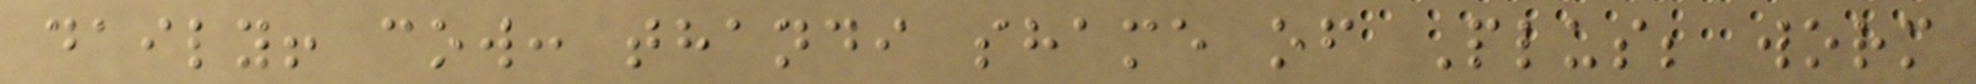daily! cow: thandi shame of Plus; worm
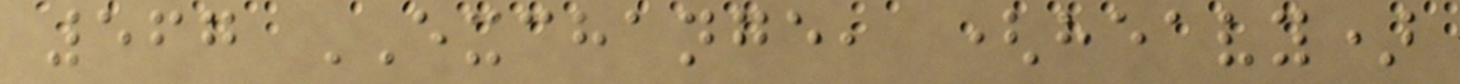567 EXCHANGE, (heavy)
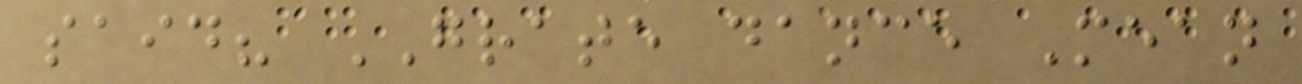said? GRATE dance Mean
